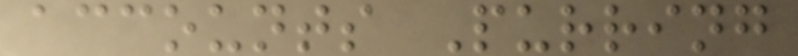accounts Purring
